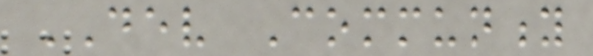DEV Community
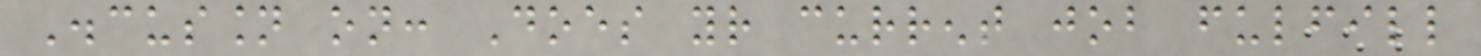Discussion on: Does your current job fulfill
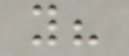you?
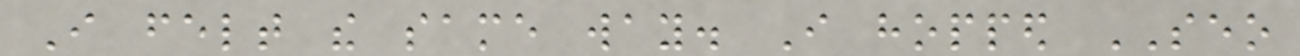I felt the same way. I hopped SEO
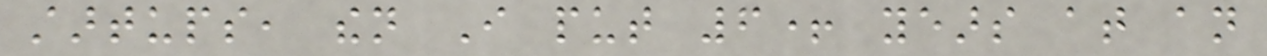startups, then I put 6+ years at an
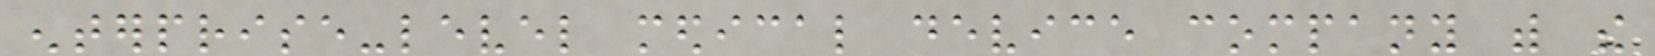enterprise-level medical device company with the
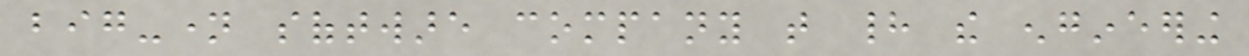big-name software company that had the engineering
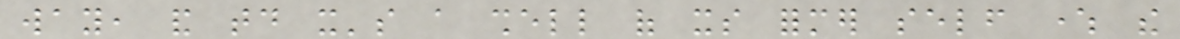way, and today it's a shell of its former self where the
